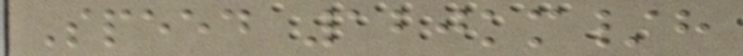Speed 120km/h
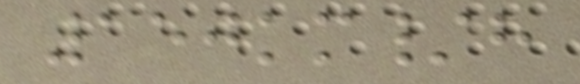150km/h
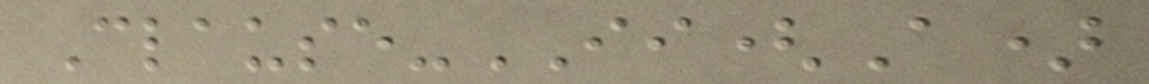Clause-II(A)
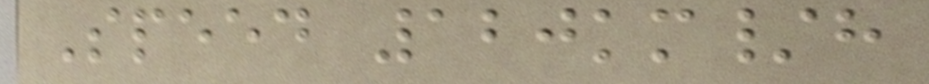Speed 120km/h
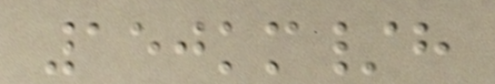150km/h
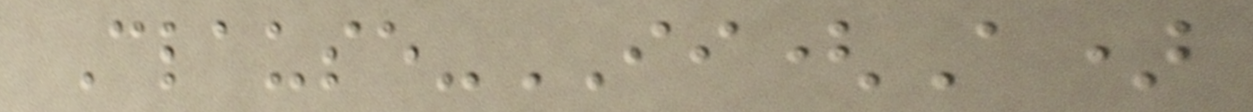Clause-II(A)
